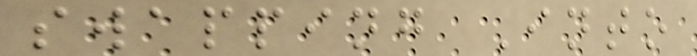swapping Into
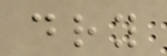dry
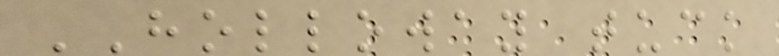HOLLOWAY tuck
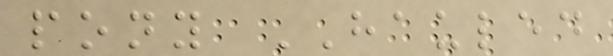pony HAULED
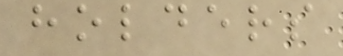holders
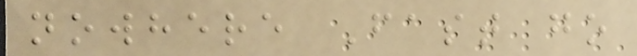nowhere Fast go
